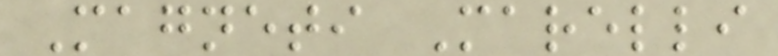Magneti Marelli
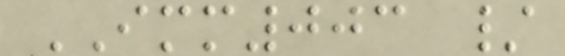IMM003 /
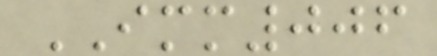IMM006
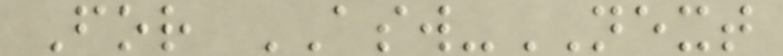For ASW-NEXT
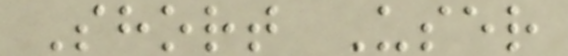Short User
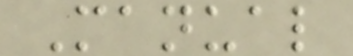Manual
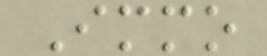Immo
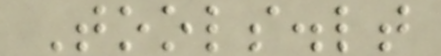Tools.lt
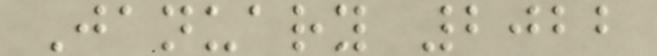January 2022
